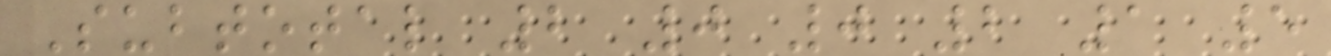Subtotal 2 0 0 2 1 5
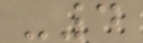-4
